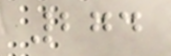274
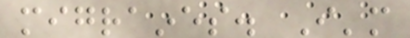migraines. I'm
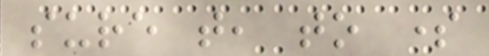sure that, to some
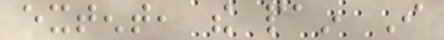extent, the pain I
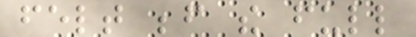felt before the full
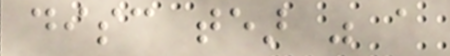disc tear was a
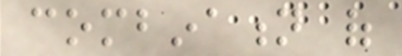combination of
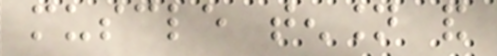muscle tension and
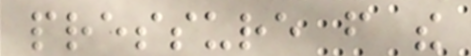pressure from the
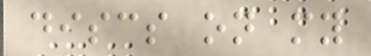discs on my
